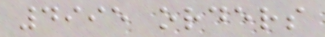4995 orders
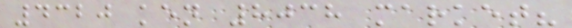4320 ken 8038 market?
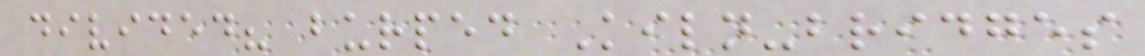divided? burped Kiln-bridges
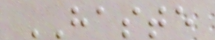HASTE
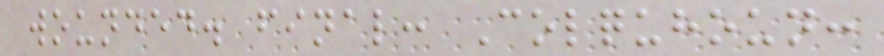wounded. final: Colquhoun:
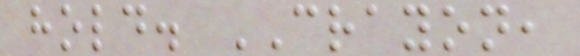hold. CRAYON,
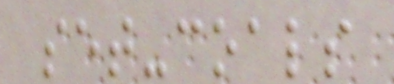set-coals
